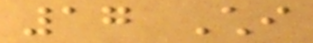17 Chi
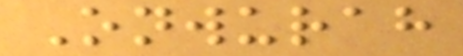Onwurah
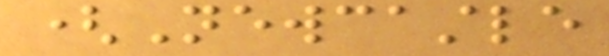(Newcastle
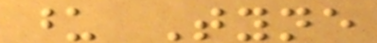upon Tyne
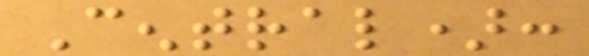Central):
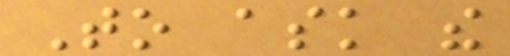To ask the
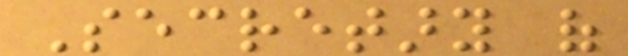Secretary of
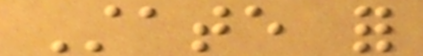State for
